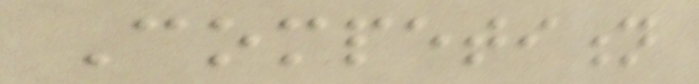Competition
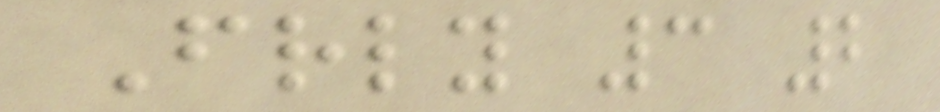Friendly 3 2
